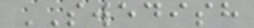SWEDISH
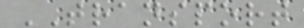TRANSPORT
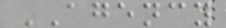AGENCY
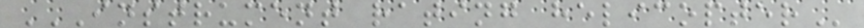INSTRUMENT RATING HELICOPTER
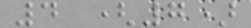4 (7)
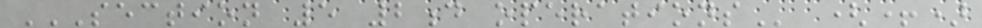SECTION 5 2D OPERATIONS (+)
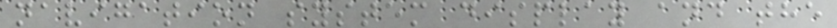navigation system display and the
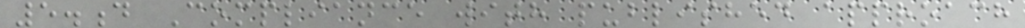5.d Compliance with published approach
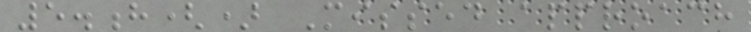5.h() Missed approach
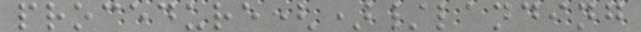procedure()/landing
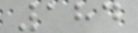184
